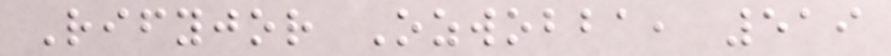Rifyjor Ozwobba, 519
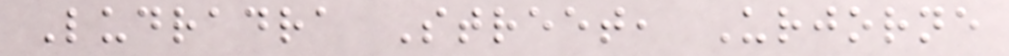Ludradra Street, Urjorne
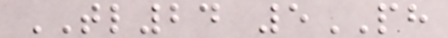TL24 5PH
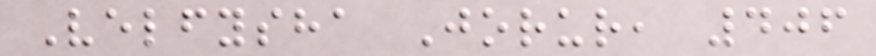Velfysha Jorur, 406
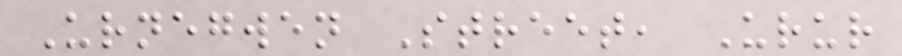Urnegwen Street, Urur
